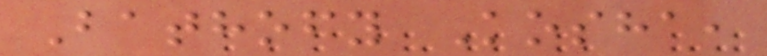Bathofy Kosha,
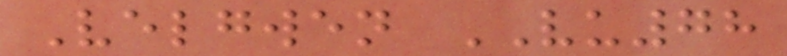Velgwen VU78
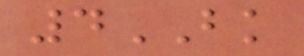4BK
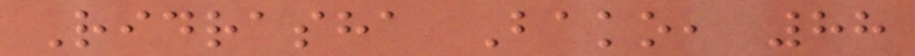Ridrasha Bako, 88
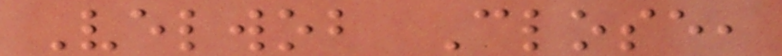Velwob Close,
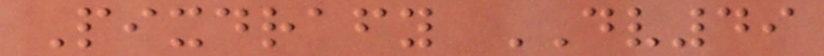Pixdrafy DV49
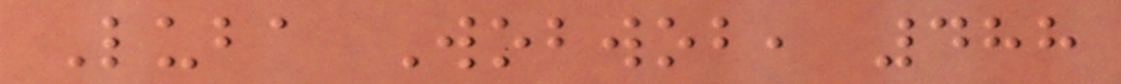Luba Wobwob, 488
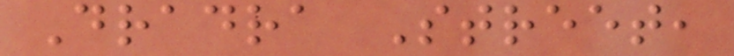Dradra Street,
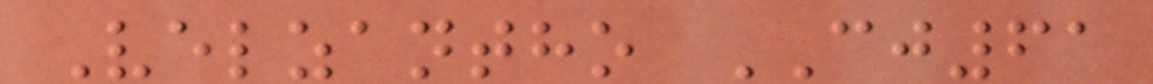Velzantho CJ61
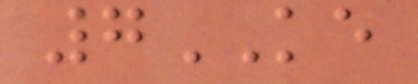7KE
